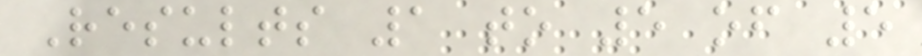Results 1 to 5 of 5
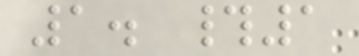1. #1
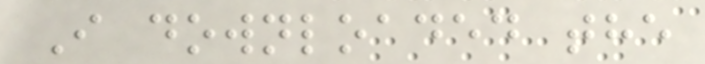I downloaded the
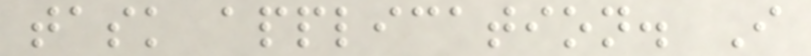task application. I
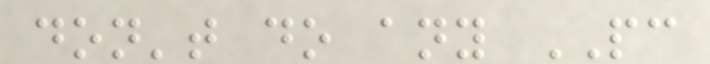don't do any PC
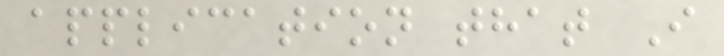application that I
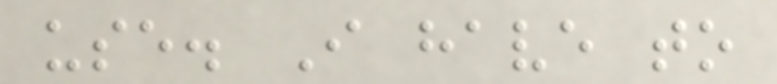use. I have to
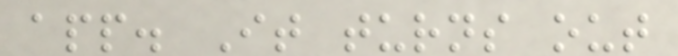app. It turns out
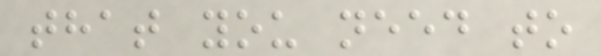that you need to
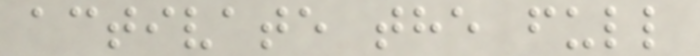activate the full
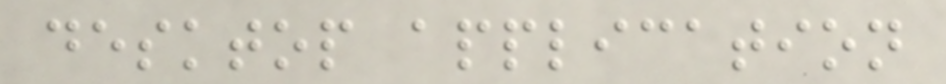desktop application
